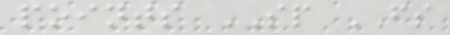points SP FS
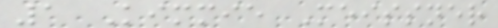1 Kimmie Meissner
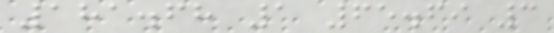181.68 1 65.69 3
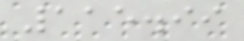115.99
